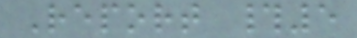Report #5
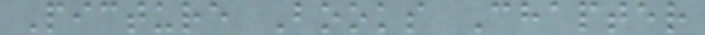Picture Books Chapter
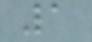1
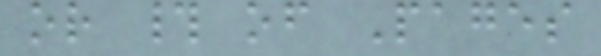or # of Pages
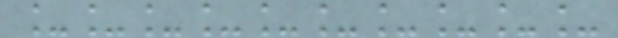__________
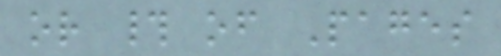or # of Pages
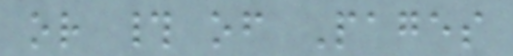or # of Pages
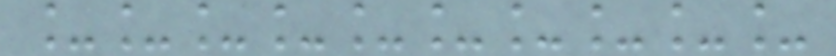__________
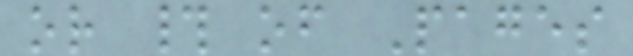or # of Pages
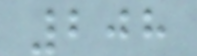208
